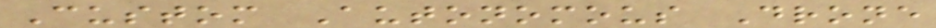Custom Autonomous Drone
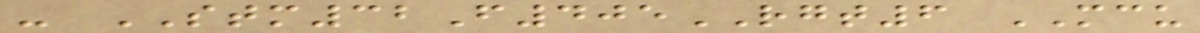- STM32F405RGT6 MCU
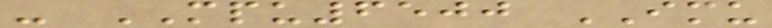- MPU6500 IMU
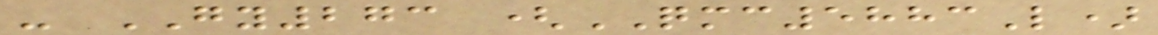- GY273 (QMC5883L)
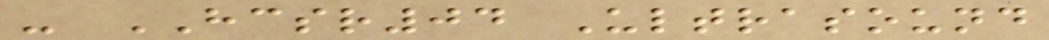- HCSR04 Ultrasound
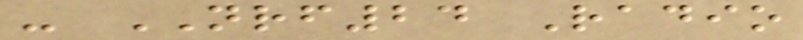- NRF24 Radio
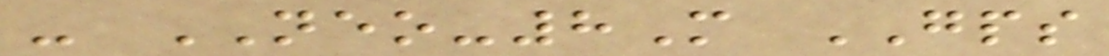- NEO-8M GPS
